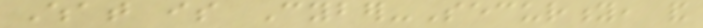What is Cyber-Security, and
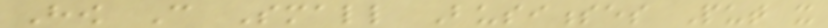How Can Small Businesses Put it
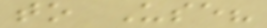to Use?
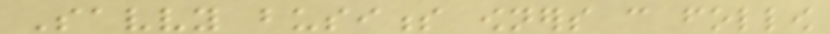Savvy business owners can follow
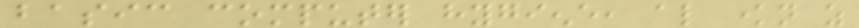basic computer hygiene, also known as
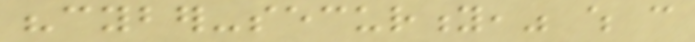"cyber-security," which can
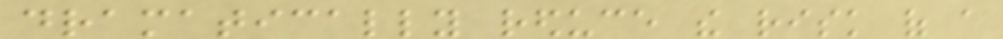dramatically reduce the risk of a
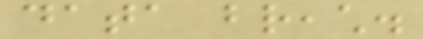data breach.
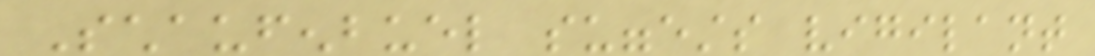Schaufenbuel suggests vigilant
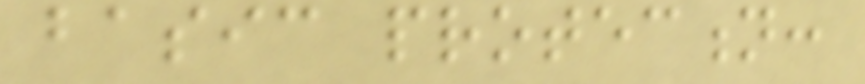basic protection:
